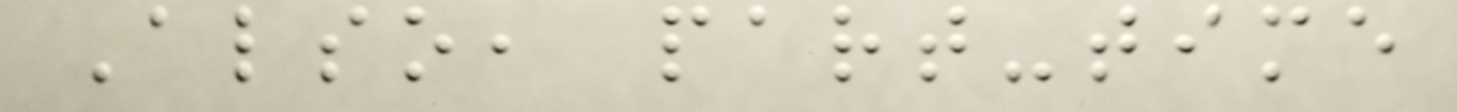Also, part-time
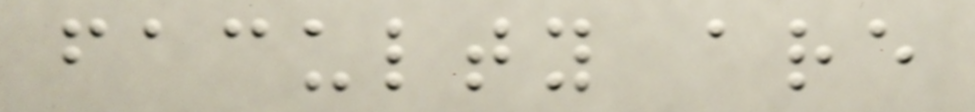faculty are
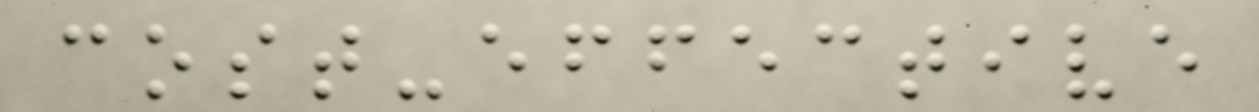cost-effective
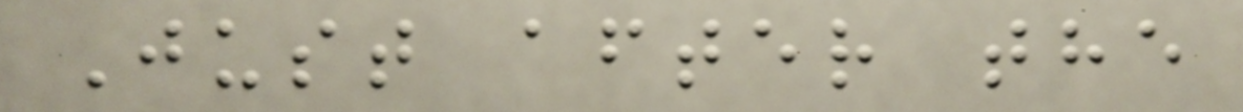Just after the
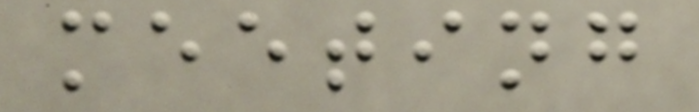meeting
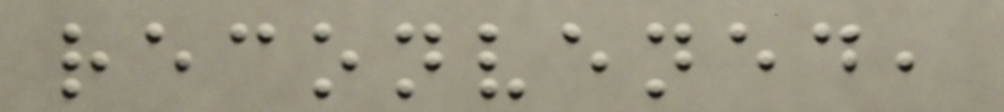reconvened,
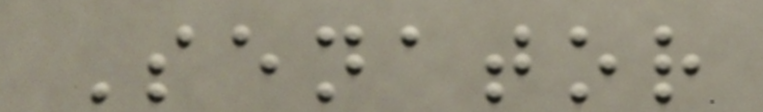Senator
